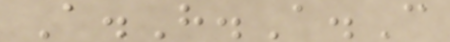A.H.A.C
